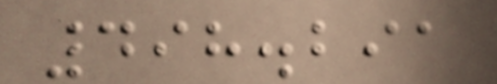498.291
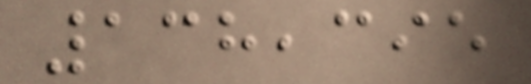138,395
